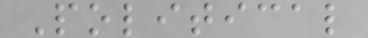Political
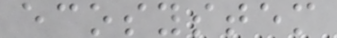ecosystem
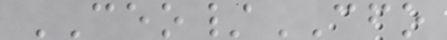CEO/CFO
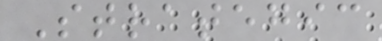Strategic
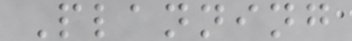Planning
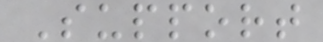Support
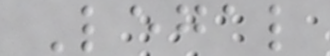Legal
